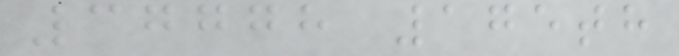37778 175th
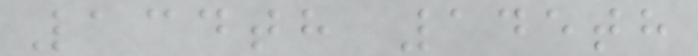134th 145th
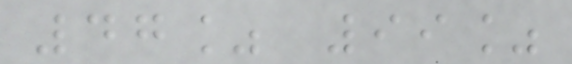47% 99%
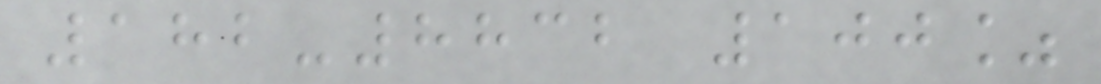182-8832 100%
